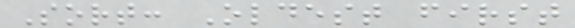Sort: Oldest first
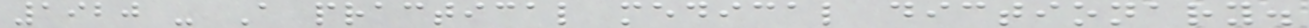1920 - A practical medical dictionary.
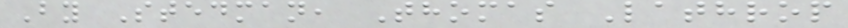By Stedman, Thomas Lathrop
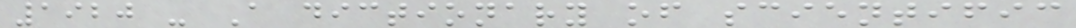1920 - A dictionary of scientific
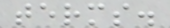terms.
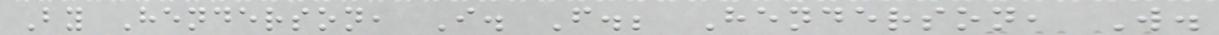By Henderson, I. F.; Henderson, W.
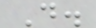D.
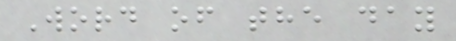Word of the day
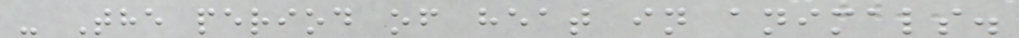- The period of heat in animals.
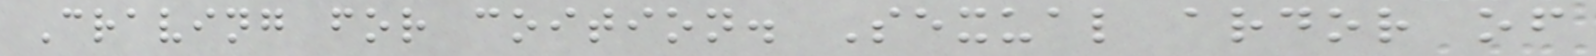Craving for coition. Sexual ardor of
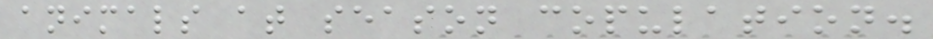animals at season copulation.
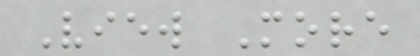View More
